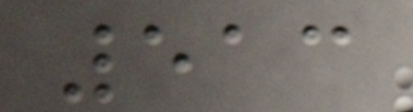513
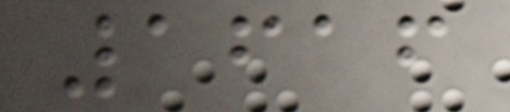1616
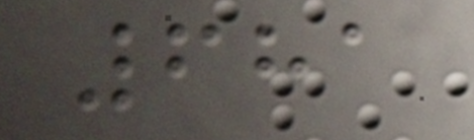681
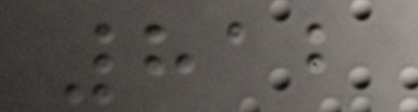812
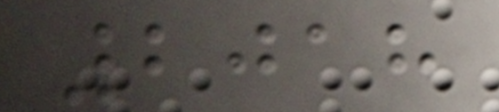2018
